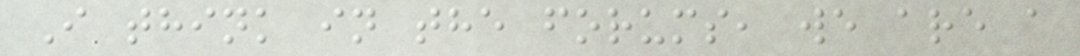I think in the forums, we are a
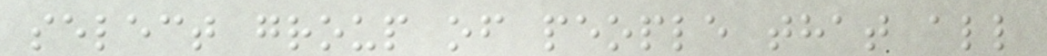select group of people that all
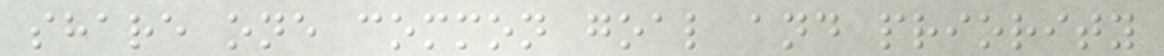share one common goal and priority
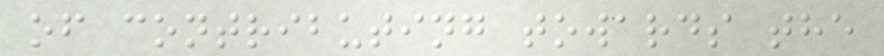of contributing towards the
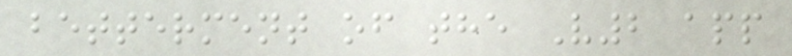betterment of the V2 app
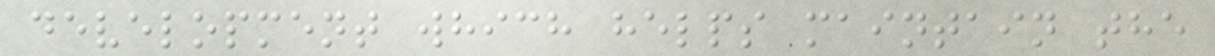development which helps maintain the
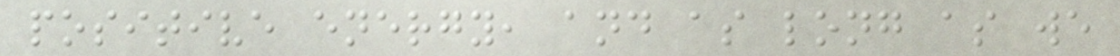positive energy, and as long as we
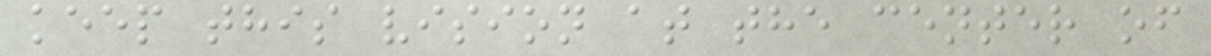keep this vision at the center of
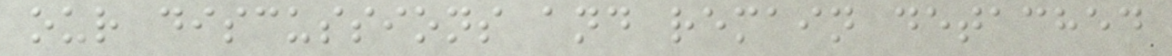our discussions and remain detached
